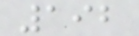192
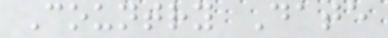Country Date
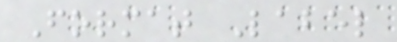Format Label
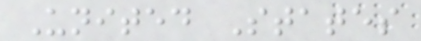United States
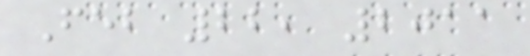Feb 22, 2011
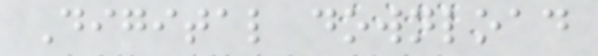Digital download
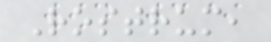Rostrum,
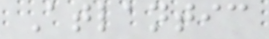Atlantic
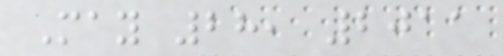May 28, 2011
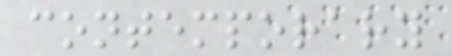contemporary
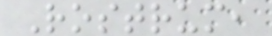Rostrum,
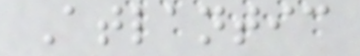Atlantic
